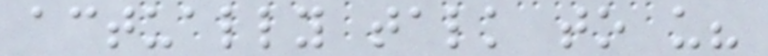actually talk to us?
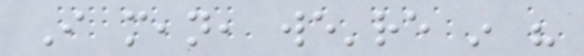I mean, we're in his
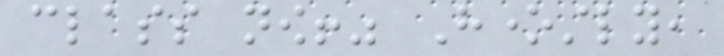class now!" Honestly,
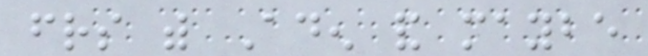friends with Aden and maybe
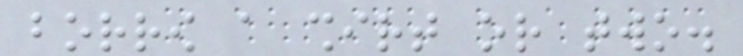borrow a shirt or two.
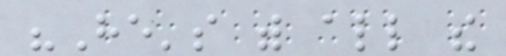"He's with all the
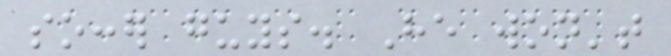soccer guys. He won't
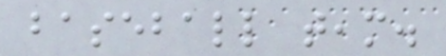baseball team.
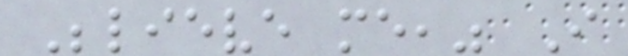Believe me," I
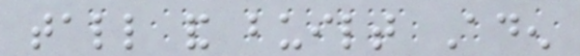tall and built Aden
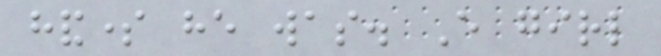handsome he was. Every girl
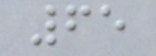65
